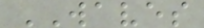WAVES
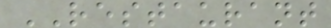RESTAURANT
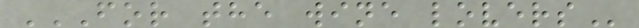FOR THE WINE LOVERS
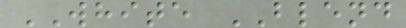WHITE BLEND
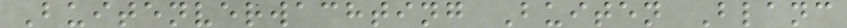Buitenverwachting Buiten Blanc
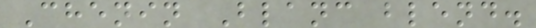Chenin Blanc blend.
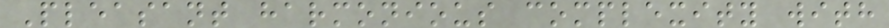Pleasant harmonious complexity with
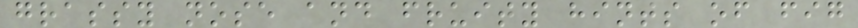grassy nose and fruity hints of fig
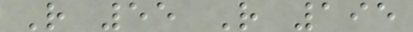R 55 R 195
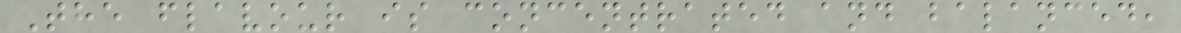The flavour is concentrated and balanced,
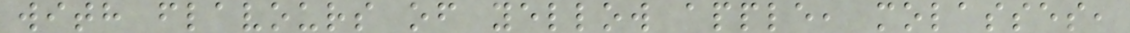with flavours of yellow apple, molasses,
